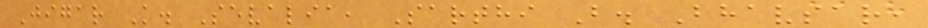Jigar K. Sevalia, Sarthi B. Bhavsar,
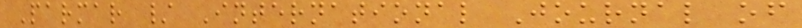Parmar / International Journal of
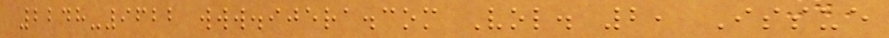2248-9622 www.ijera.com Vol. 2, Issue
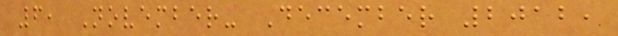6, November- December 2012,
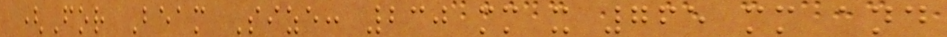(For Beam Size: 230 mm x 765 mm and
